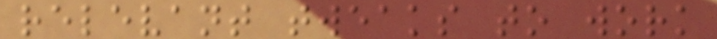relevant tweaks to work
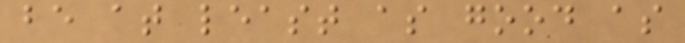be at least as good as
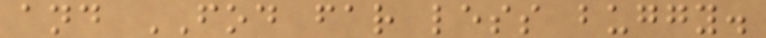and FOD far less buggy.
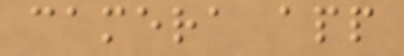camera app
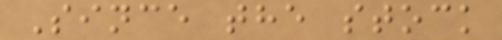Since the stock
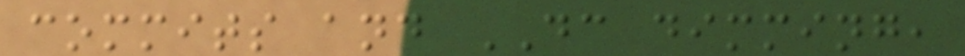commits and DC dimming,
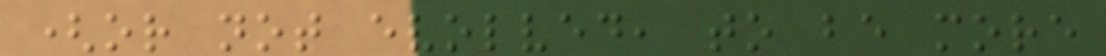(or not evolved, to be more
